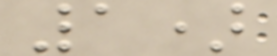1)
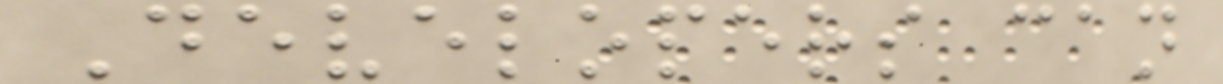Developers can
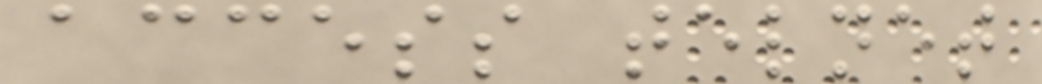access telnet
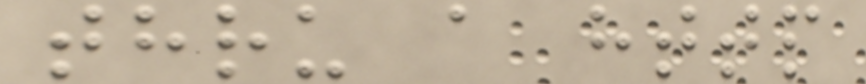thru a http
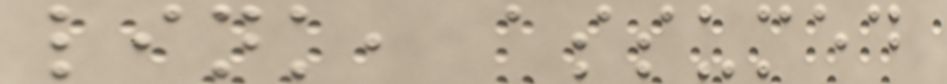link, assumed
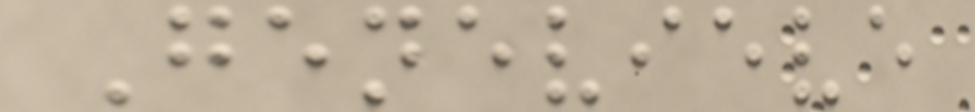Genevieve
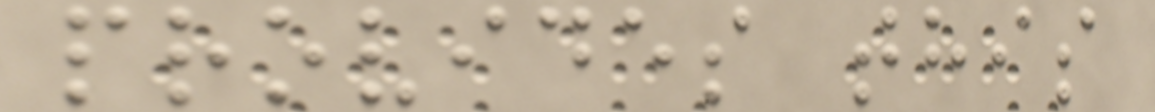provides this
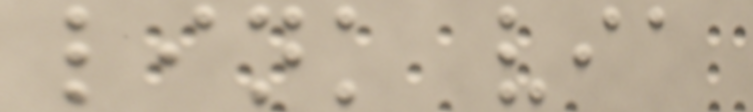link via
